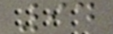94
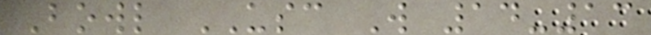Bowl USC W 14-13
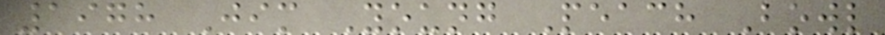1978 Jim Young Peach Bowl
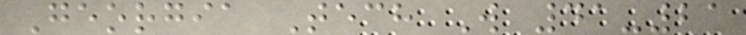Georgia Tech W 41-21
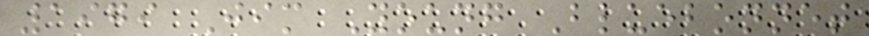1979 Jim Young Bluebonnet
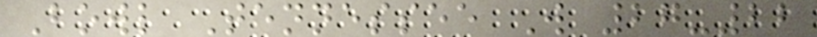Bowl Tennessee W 27-22
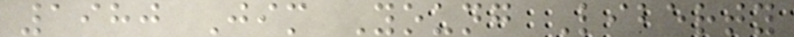1980 Jim Young Liberty
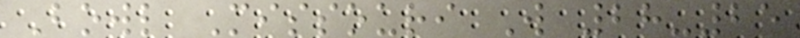Bowl Missouri W 28-25
